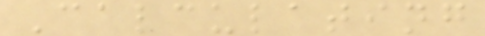Calculating
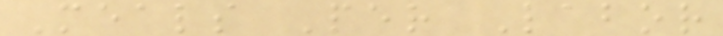Meals Per Labor
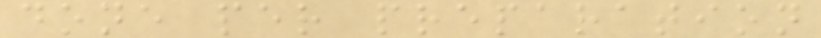done per preparation
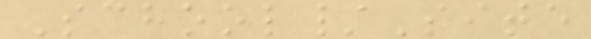School/Site
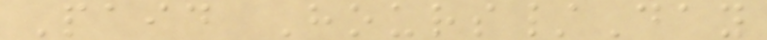Paid Hours/Day
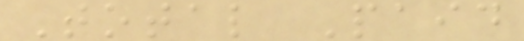Total Paid
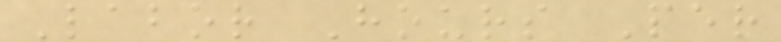Labor Hours Per
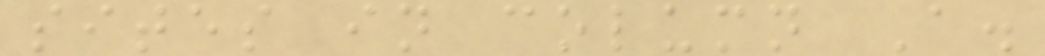sites in column A.
